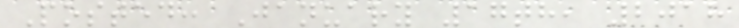Posted: January 17th, 2018
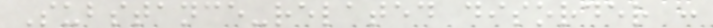Substance-related disorder :
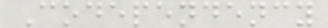Codependency
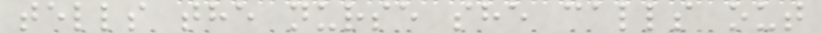tells the nurse she calls out
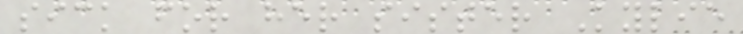sick for her sister Kylie
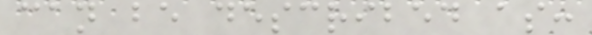can be described as:
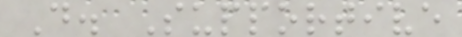D. Supportive
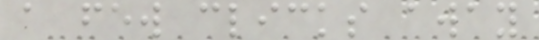a few clicks away
